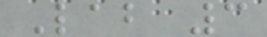Lab 3
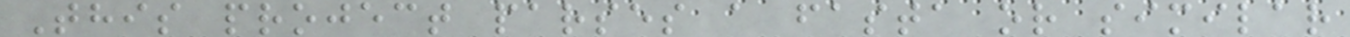This project parses a fasta or similar
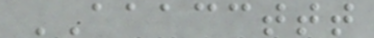AAACCTTT
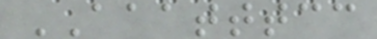AAATTTCC
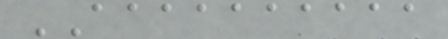AAAAAAAAAA
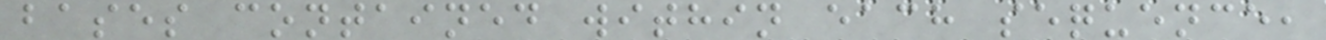bases contained within each sequence,
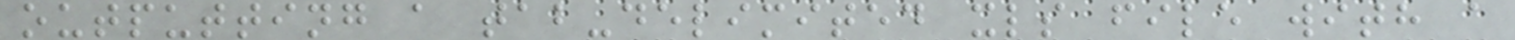outputting a tab-delimited xls file with a
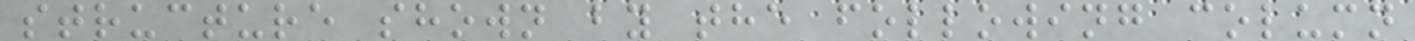structure shown by the following column
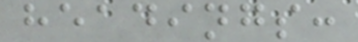headings:
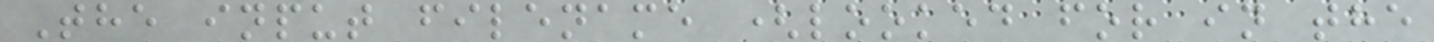The input filename (looked for in the
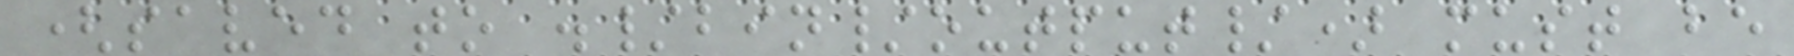(saved to ./bin/output/) must be
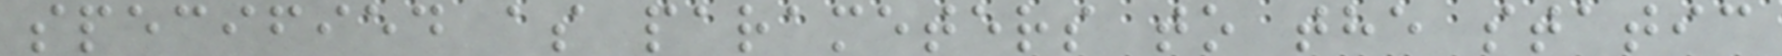specified as parameters to the static
